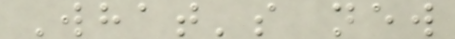What's new
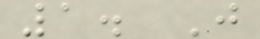1. J
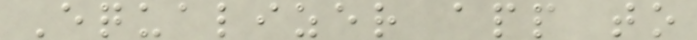Equalizer app to
